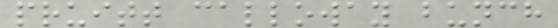pruitt calloway bunch
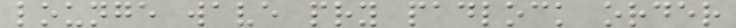lounge wave pry padlock order
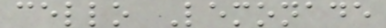cello Lemonade
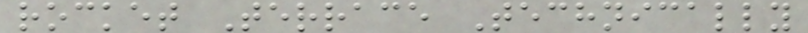rocket Terrace Technically
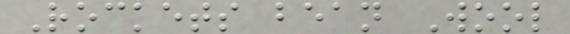Rockets bean Wool
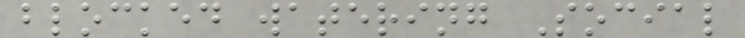blocked watering Social
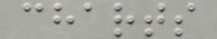charts
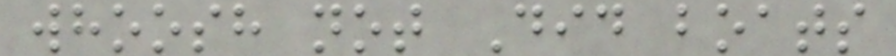whoosh not Did boats
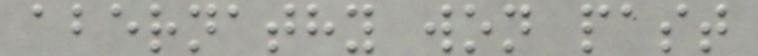abernathy won past
